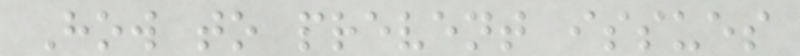How to prevent issues
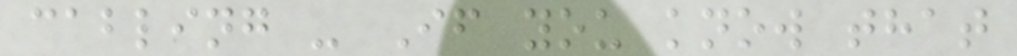cabling - If you know that
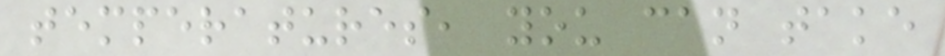temperatures, you can take
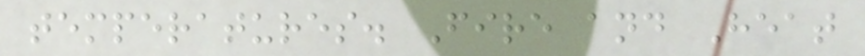temperatures. Fire and Heat
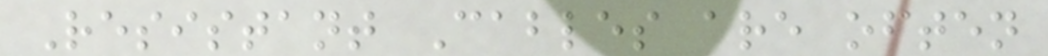Resistant Cables are often
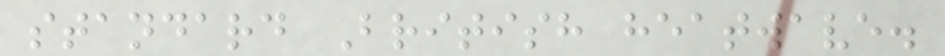standard British heatwave.
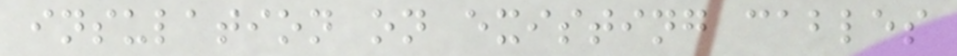insulation on existing cables
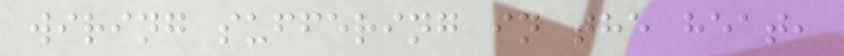wiring suffering in the heat,
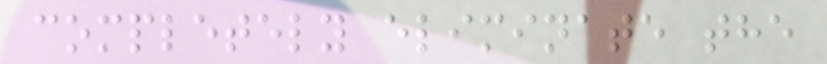completely eliminate the
